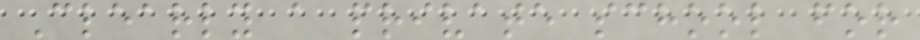Clearly a private school for
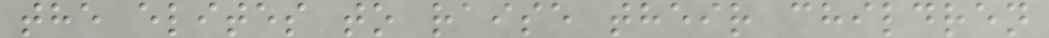the elites to raise their children
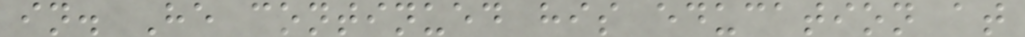in. He continued his education at
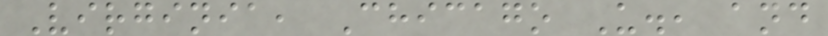Virginia, Chicago U., and
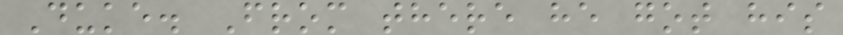Duke. From there he got his
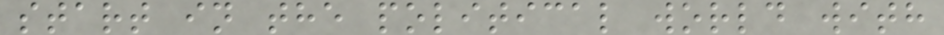start in the political world with
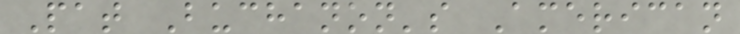Pat Buchanon's American
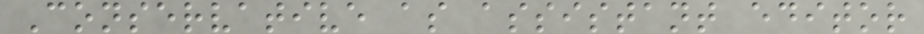Conservative as assistant editor
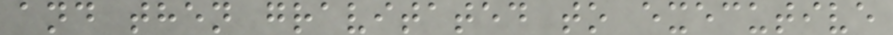and then gravitated to executive
